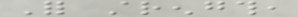For strength,
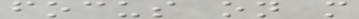focus on more
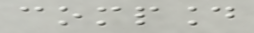compound
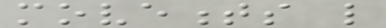movements like
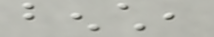bench,
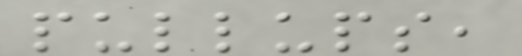pullups,
